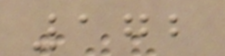172
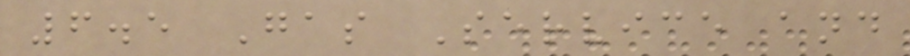6.5 Gas Service and
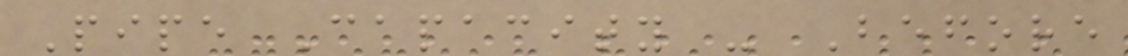Pipe Capacity - Before
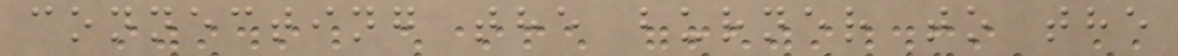connecting the burner to the
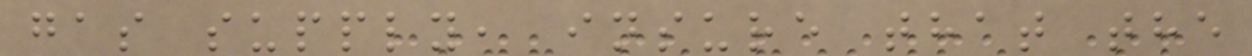gas supply, insure that the
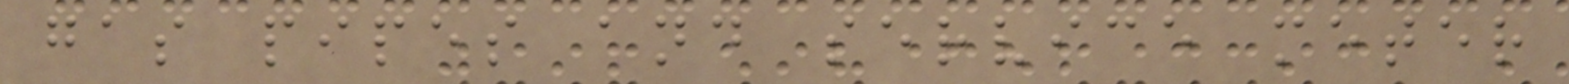gas pipes and service meter
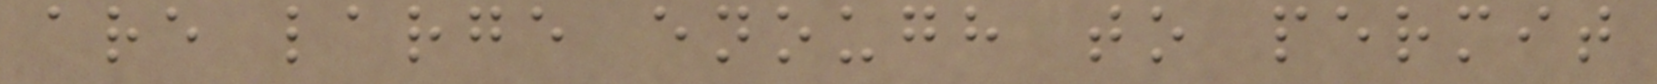are large enough to permit
